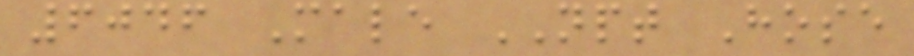6046 Male NPT Hose
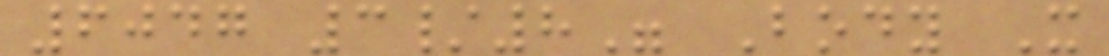6047 3/8" Body X
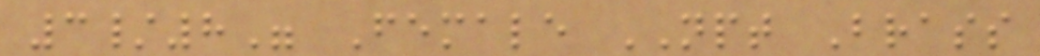3/8" Female NPT Brass
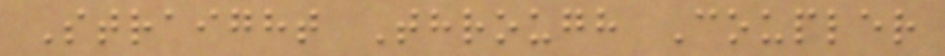Straight Through Coupler
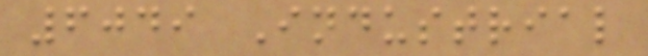6049 Industrial
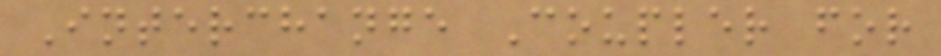Interchange Coupler for
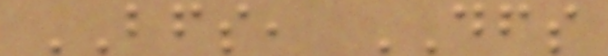BFS, DFS
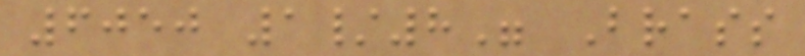6050 1/8" Brass
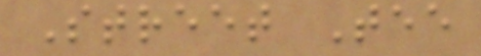Street Tee
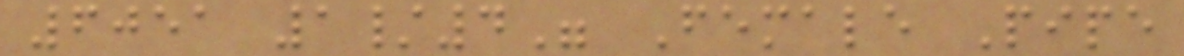6051 1/4" Female Pipe
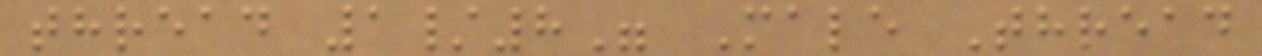thread 1/8" Male Thread
